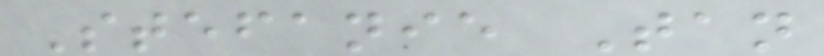Stefanie Tan
